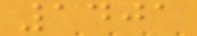1401
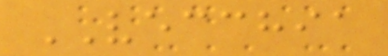VECCHIA
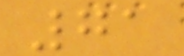71
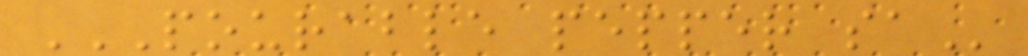POURABLE PEPPER SA
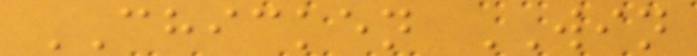CHICKEN WIN
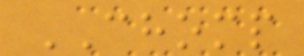CHOMP
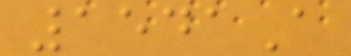1541A
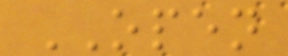OPEN
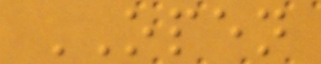OPEN
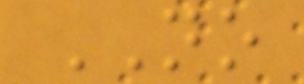NO
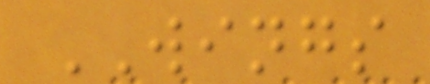WINGS
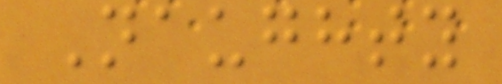Naughty
